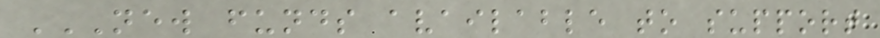NEW FUNDS AVAILABLE TO SUPPORT
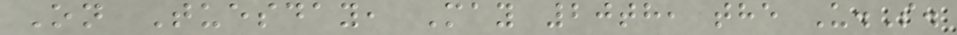On Tuesday, May 20th, the U.S.
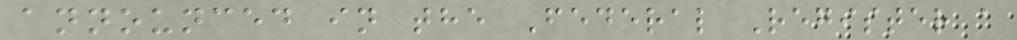announced in the Federal Register a
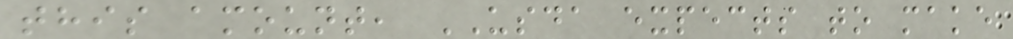this amount, USDA expects to make
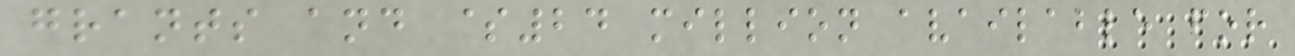grants and $24 million available for
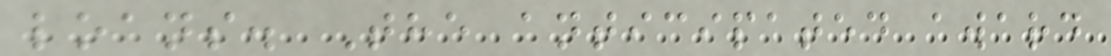loans. The anticipated award
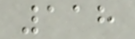118
